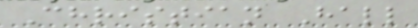Christian Hall
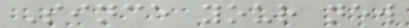Since your new
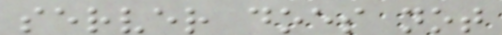server does not
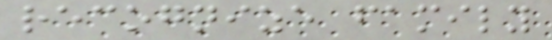recognize family
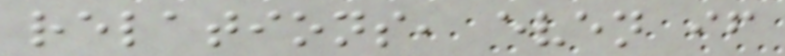relations, even if
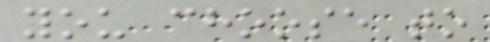you choose to
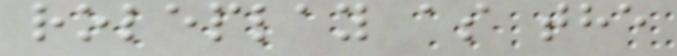roleplay as the
